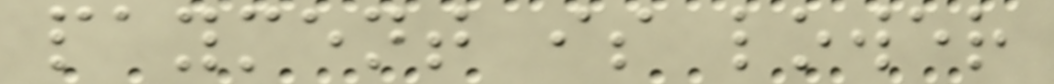payment is lower
